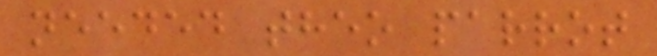needed theo parrot
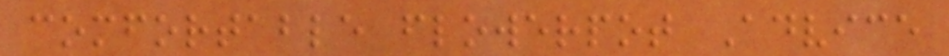comfortable flowerpot Advice
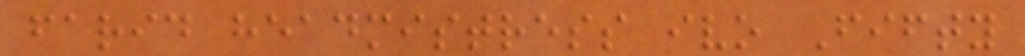farid headmistress ivo Fifty
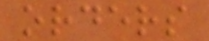orders
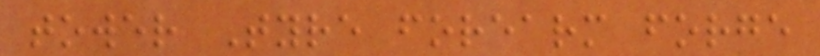tower Tyre forearm forge
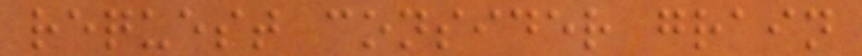request consider grain
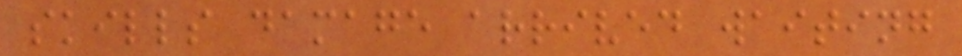skills damage arrived waiting
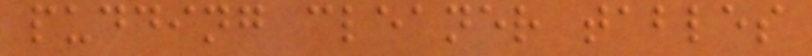pudding cleaner tables
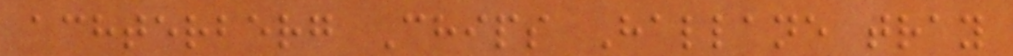achterberg Chips Hallane tray
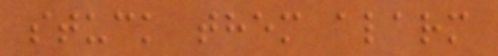stuck them alarm
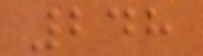248
